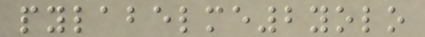pylabelme2yolo
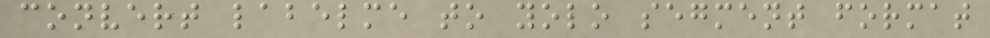convert labelme to yolo segment format
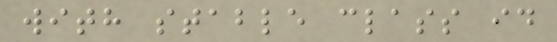with stable class id
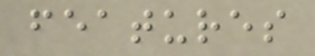features
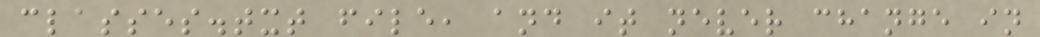classes.txt file, and it never change in
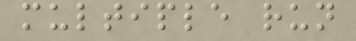multiple run
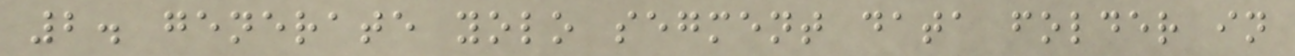2. generate yolo segment data folder in
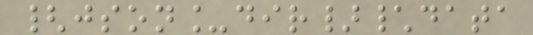{json_dir}\data
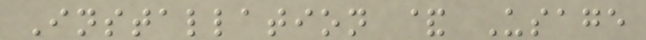Installation & Usage
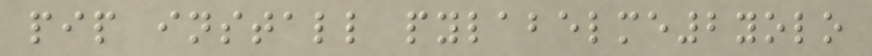pip install pylabelme2yolo
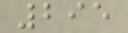295
